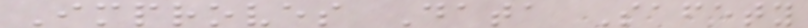Improves Data Safety
